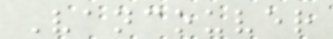Vancouver
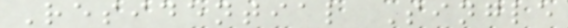Residential Single
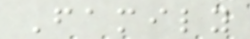Family
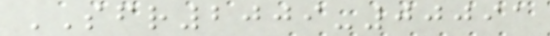SFR2009-00091
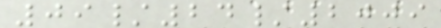09/24/2009
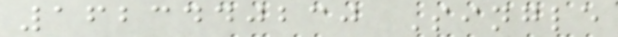1623440230 Single
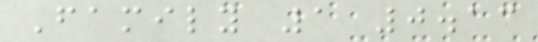Family 1 0.13
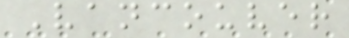Vancouver
